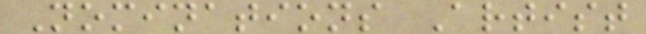Nominations Artist
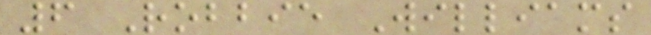6 Robbie Williams
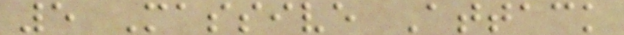5 Massive Attack
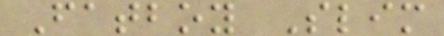Fatboy Slim
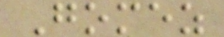Gomez
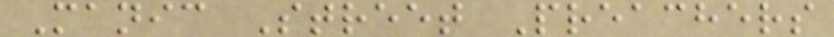Manic Street Preachers
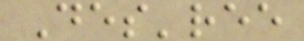Des'ree
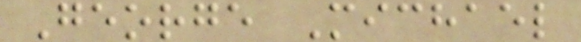George Michael
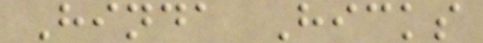Hinda Hicks
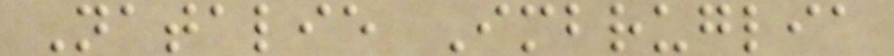Natalie Imbruglia
